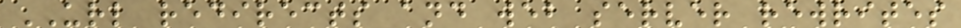URL redirects and web server rewrites
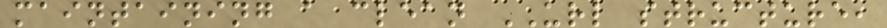maintaining a clean URL structure,
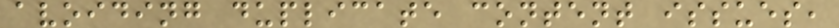avoiding duplicate content issues,
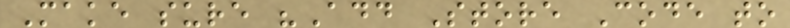Make sure "Add Store Code to
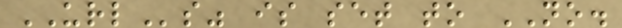URLs" is set to NO.
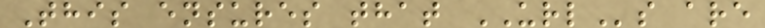This ensures that URLs are
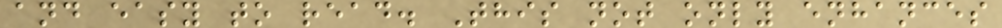and easy to read. This not only enhances
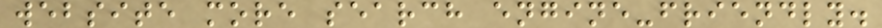website more search engine-friendly.
